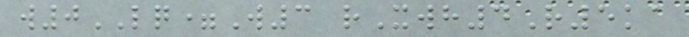w0LQ=W3 rXwh4R5ka
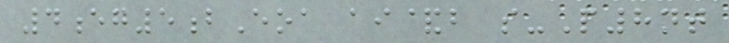4eg5bEoa ai&b s-P8nt
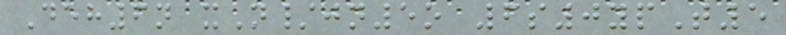Deh6n xN/jn5o 6s0ypT5
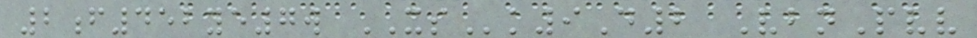2f452ye7w XSk9D2 VbnPvv
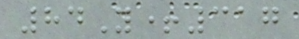84Y+317
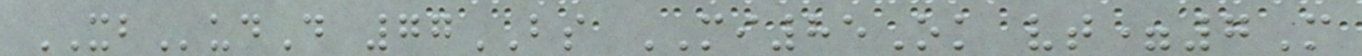XBudD 77BS MI85Ok vt=7M
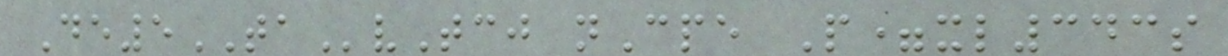De5TAvTcj nCpe P=xl343s
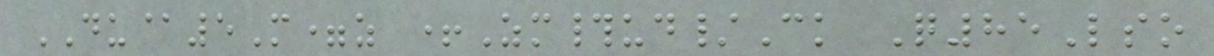DU@5M=z +Zm#ud/Ck Q85Lso
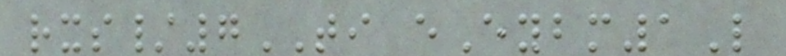rxs/7TI eEybm1L
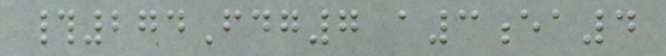#274Fdg7 a3ea4
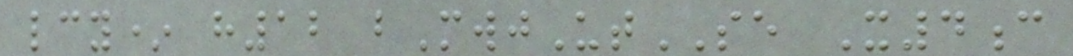lcy* h12 bMwjUtSE X4c
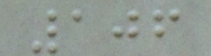106
